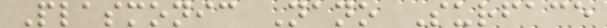Plasmonic Nano Surface
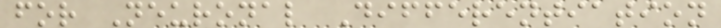for Neuronal Differentiation
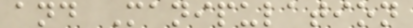and Manipulation
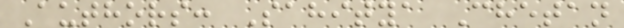Authors: Sahitya Chetan
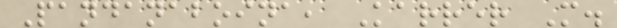Pandanaboina, Karrer M.
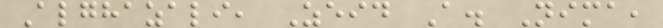Alghazali, Zeid A. Nima,
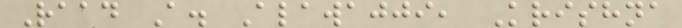Raad A. Alawajji, Krishna
